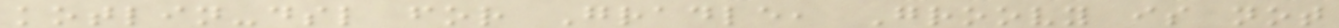kotlin-dsl for Gradle, Groovy is not
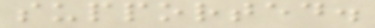supported.
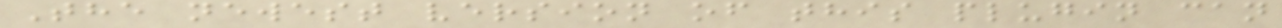The newest version of this plugin can
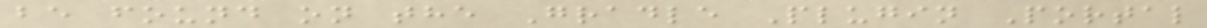be found on the Gradle Plugin Portal
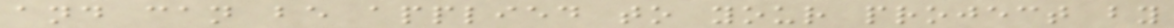and can be applied to your project by
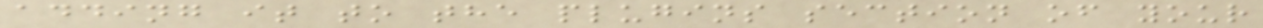adding it to the plugins section of your
